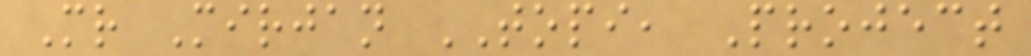Mr Mirjan TOPI, Project
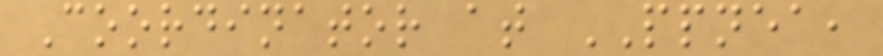Coordinator at PPNEA,
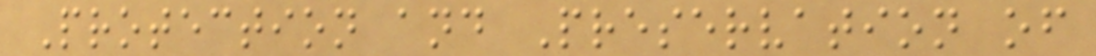Protection and Preservation of
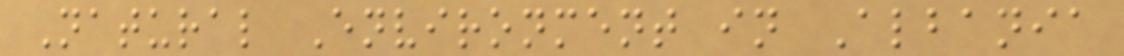Natural Environment in Albania
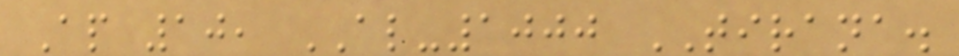Ap 10, AL-1000 TIRANA.
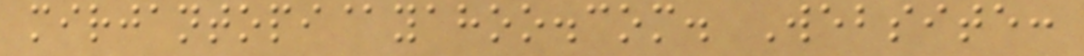mirjantopi@yahoo.com. Website:
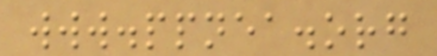www.ppnea.org
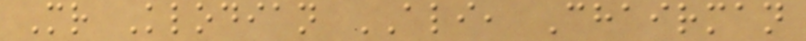Mr Klodian ALI, Chairman
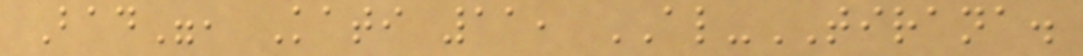Bad", Kati 11, AL-TIRANA.
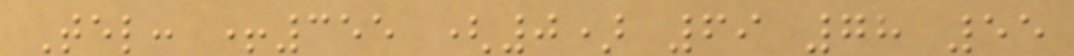Tel: +355 (0) 69 78 55
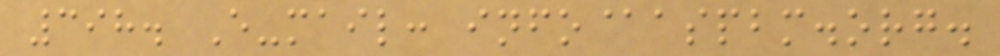398. E-mail: info@aspbm.org.
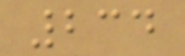234
